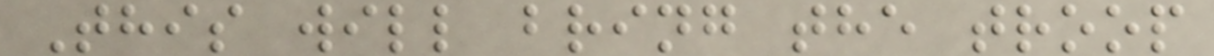This will bring the troop
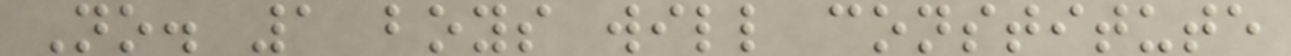No. 1 boys will constitute
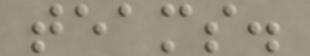teams.
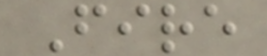Fire
